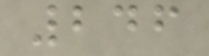246
